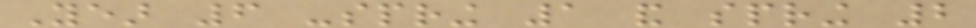Year 6 -spring 1 and spring 2
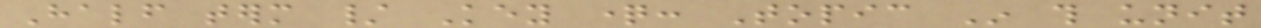Half term / Key question: Topic In this unit
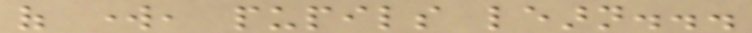of work, pupils learn...
